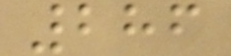286
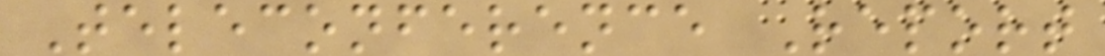Teleconference Report
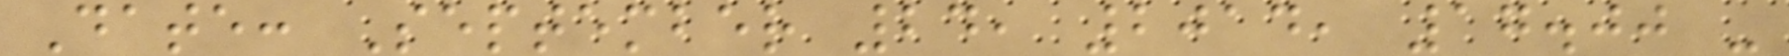Date: September 24, 2014, 17.00 -
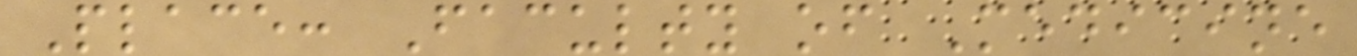Place: Faculty of Medicine
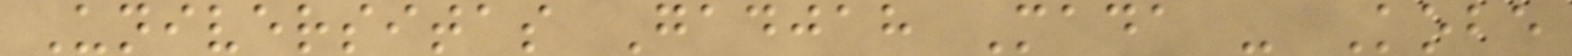Universitas Gadjah Mada - Kobe
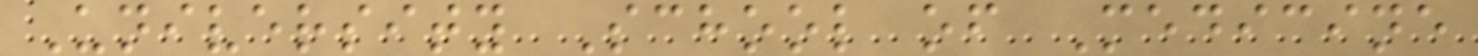University School of Medicine
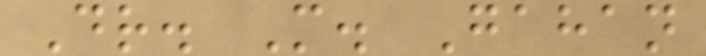Dr. M. Gahan
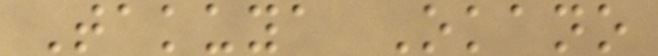Takuya Okano
